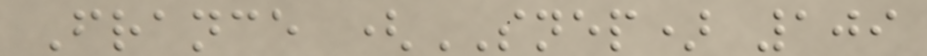France (SNEP) 109
